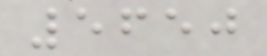5650
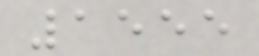1555
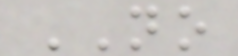NO
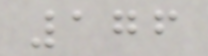176
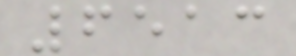6513
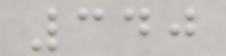340
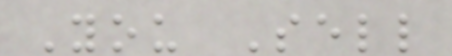You Sell
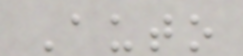Auto
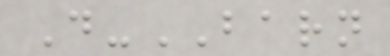D-BARN
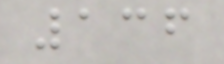136
